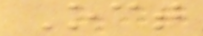Oct
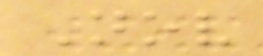Nov
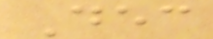Dec
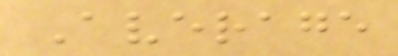Average
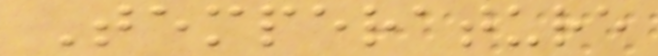Temperature
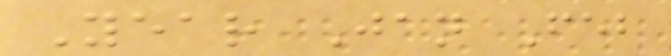Year Jan Feb
